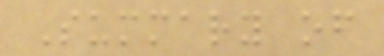Summary of
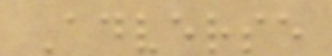Adverse
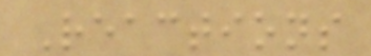Reactions
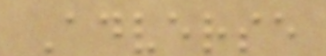Adverse
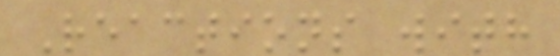Reactions with
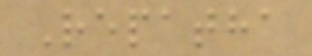Repatha
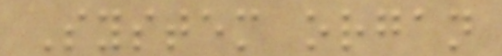System organ
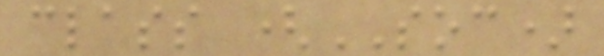class (SOC)
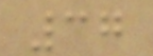37
